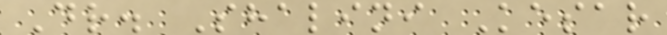Dr. Shalini Kesar
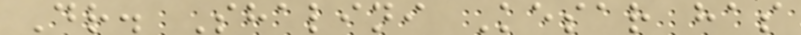Dr. Shalini Kesar has
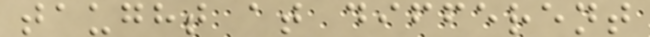taught at different
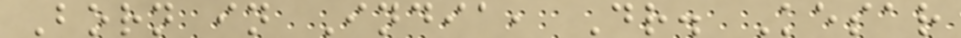Born in India, Dr. Kesar
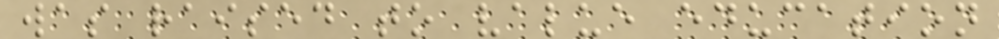was raised to value education
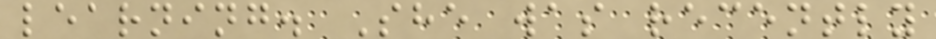learning. She was recently
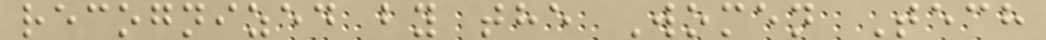recognized by the Women Tech
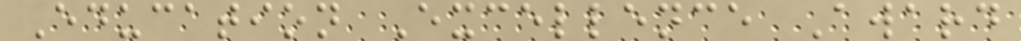Education Excellence Award
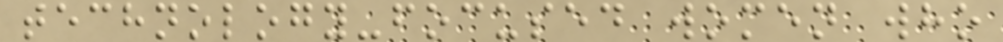technology-focused women who
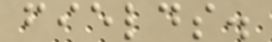fields.
